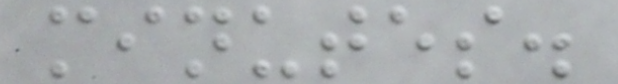minutes.
